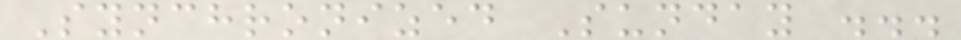Synchronized Sunday ...
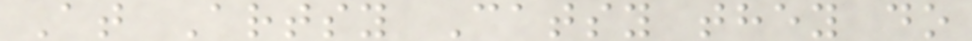At Artsy Catsy they do
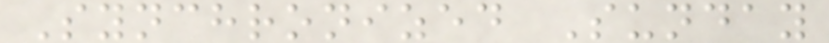Synchronized Sunday
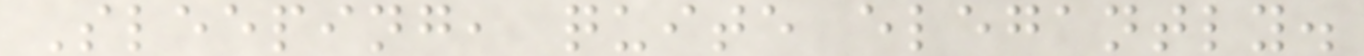Sleeping, quite elegantly.
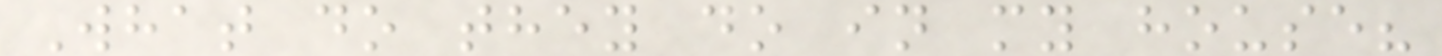What do they do in my house?
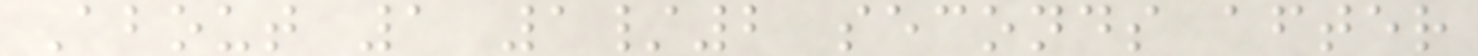About 1 1/2 seconds after
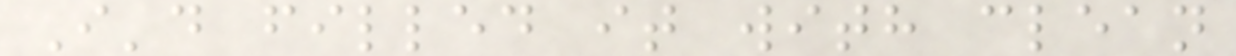I'd filled it with clean
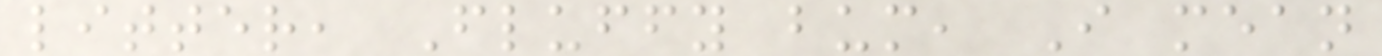litter, Fluffy bum, I mean
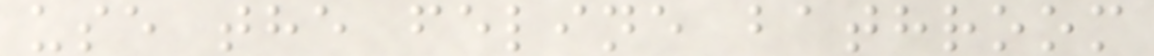use the feline bathroom
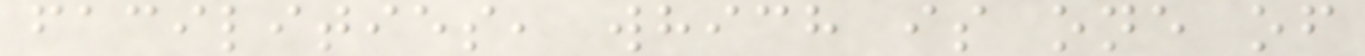facilities, which is one of
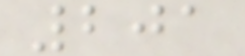201
